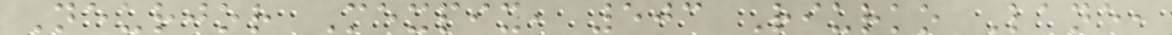Neurjor Mexpix, 503 Riurko Lane,
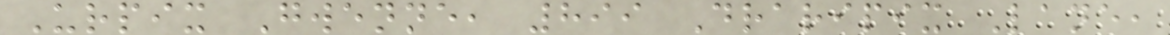Urpix Gwenne, 899 Draripix Lane,
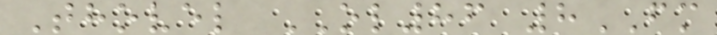Thovel OL86 8FM
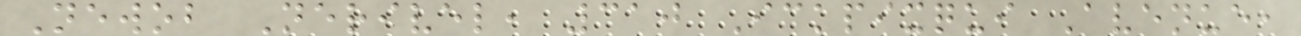Newob Nerivel, 310 Ickpixqui Avenue,
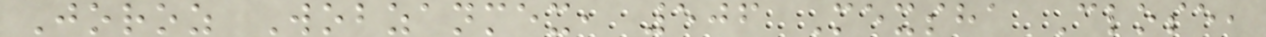Joroz Wobzanmex, 506 Mexsha Close,
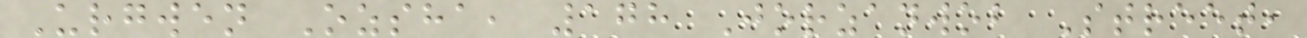Urgwen Ozsha, 178 Jorzanwob Street,
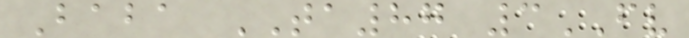Baba TA87 3FV
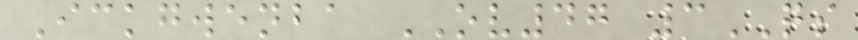Ickgwenba OV47 3QS
